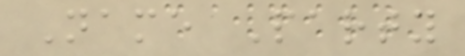Name Party
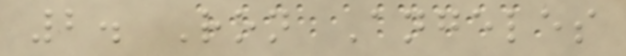2. Ron Angeles
